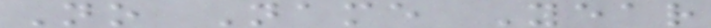No Name Year
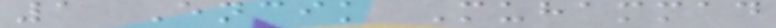1 Encik Muhammad
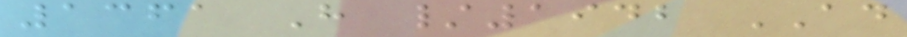1361 H /1942 AD
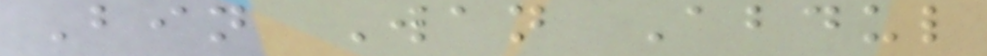Bin Wan Abdul
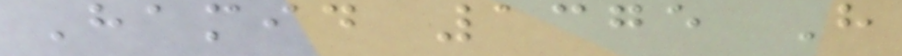Hamid 1375 H
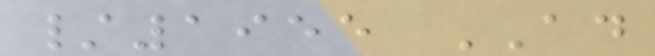/1955 AD
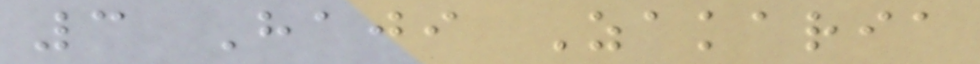3 Haji Zakaria
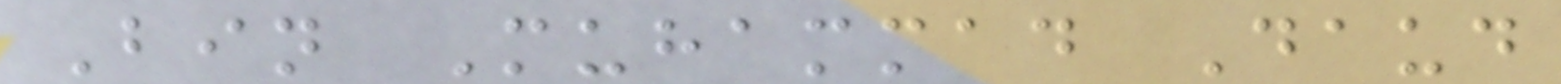Bin Muhammad Daud
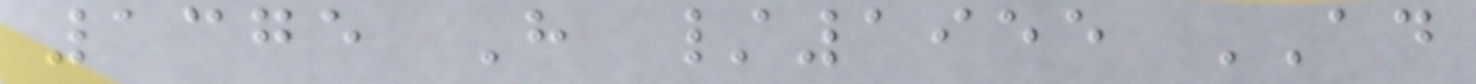1375 H /1955 AD
